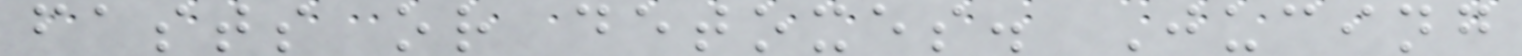fasts or detoxes. Jucing
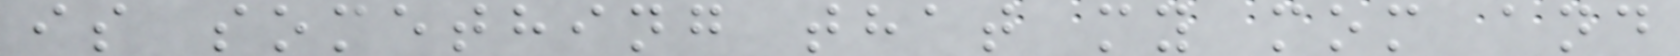is something that my mom and
